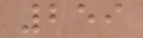259
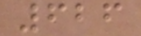626
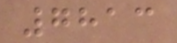7813
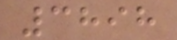3898
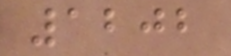1202
